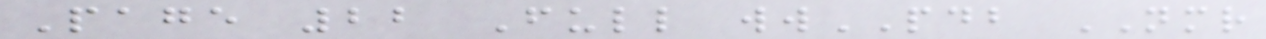Page 22 Full wwPDB NMR
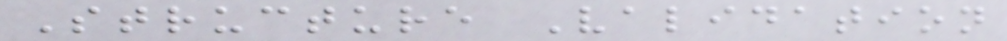Structure Validation
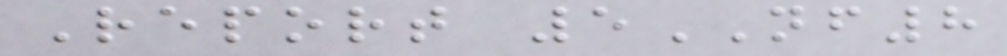Report 5NF8
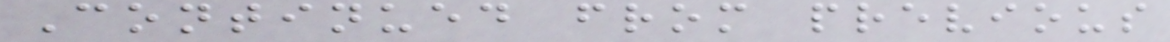Continued from previous
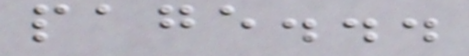page...
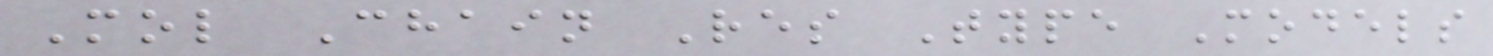Mol Chain Res Type Models
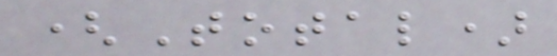(Total)
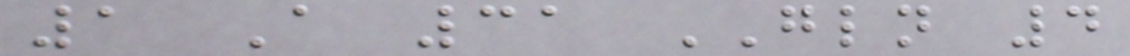1 A 31 GLN 4
